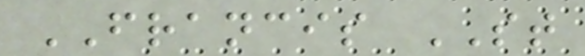FRANCIS ST
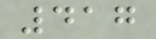417
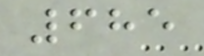685
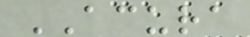ACURA
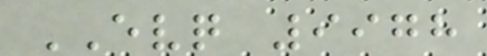EVQ 9978
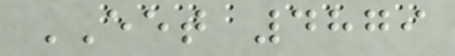EET 4879
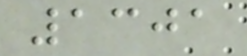1301
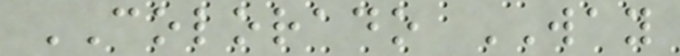COLORADO WAY
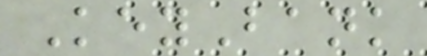KeyBank
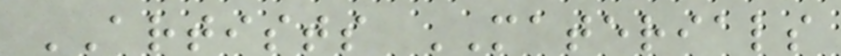ARTISTS MATERIALS
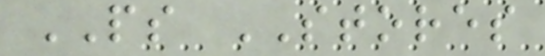PS STORES
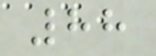88
